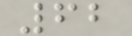62
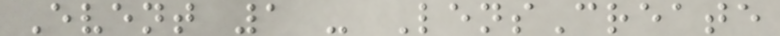Event 1 - LensCreate
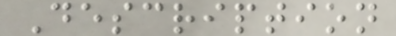Description
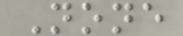None
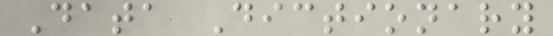Data Dictionary
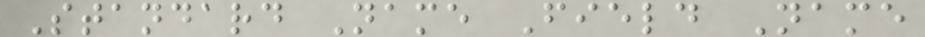Standard Name Field Name
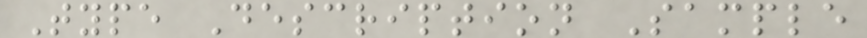Type Description Sample
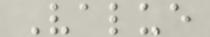Value
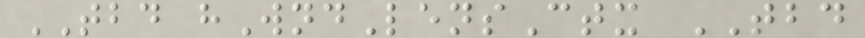TBD hWndLensCtx TBD
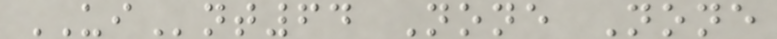UInt64 None None
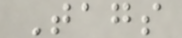Tags
